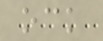ock
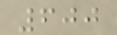600
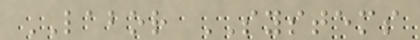LABOR SYSTEMS
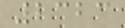2323
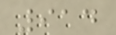914
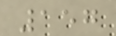157
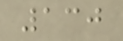130
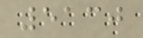5130
